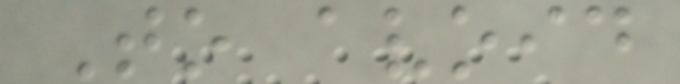To avoid
